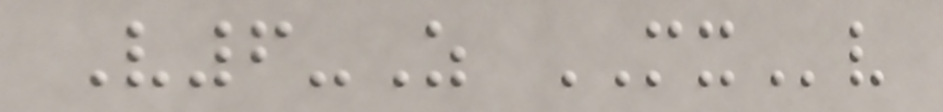V6-Z MXv
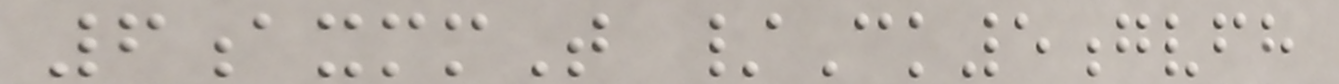6axmmT /Ck5gvfh
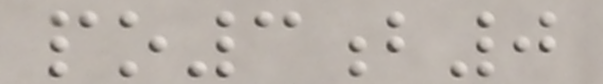po3b0
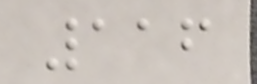116
